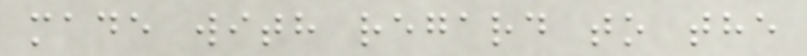made with regard to the
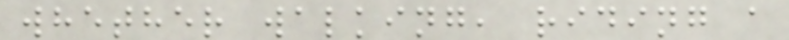whether walking, riding a
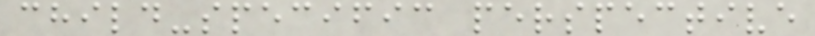child-specific perspective
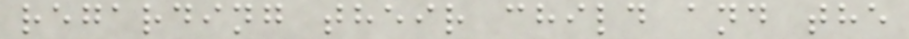regarding their child and the
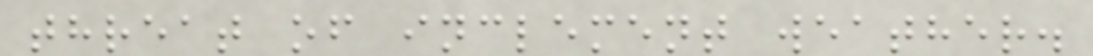threat of inclement weather.
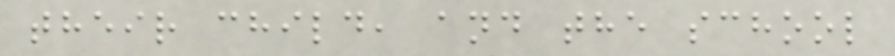their child, and the school
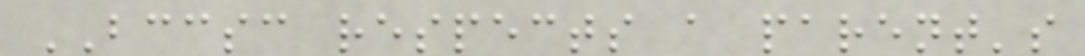BCCSC respects a parent's
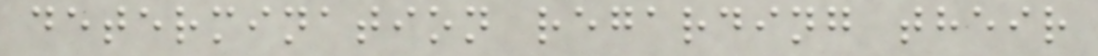determination regarding their
